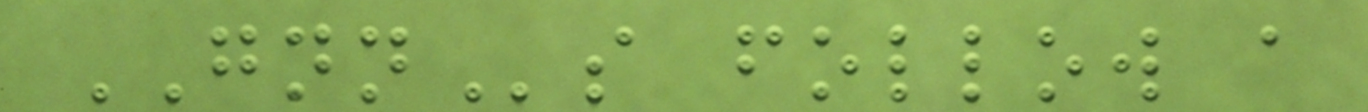GNNs follow a
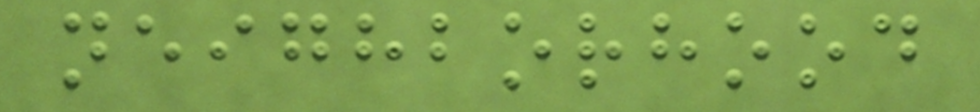neighborhood
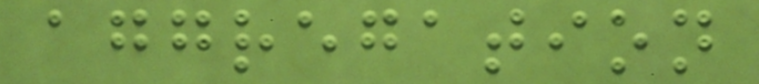aggregation
